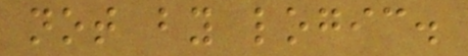not by logic.
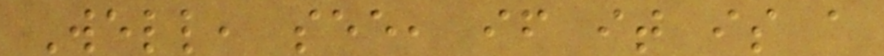Well, see, if it is a
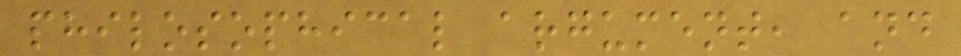philosophical argument, and
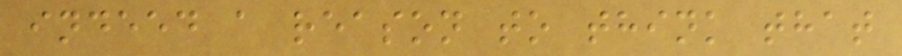indeed a reason to think that
